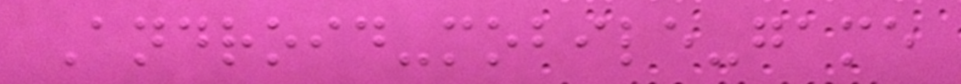Android-mobile-game
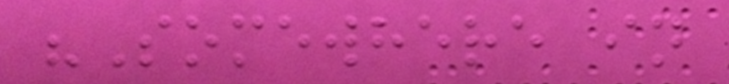"Somewhere in
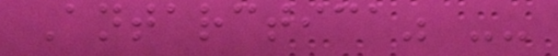Antarctica" --
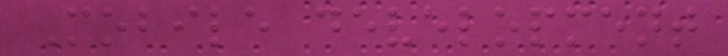Mobile development
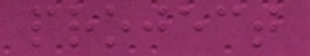project
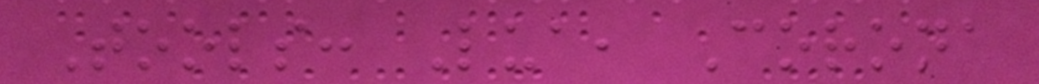Tools: Lua, Corona
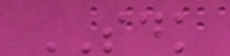SDK
